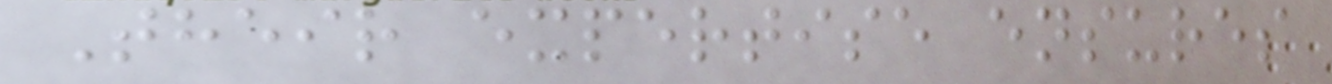Their expertise ensures
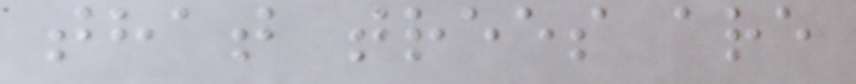that trees are
